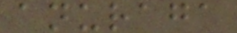anuraga
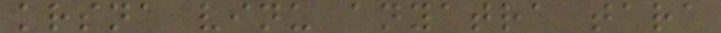krsna vinu anyatra tara
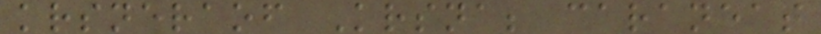krsneraof Krsna; caraneat
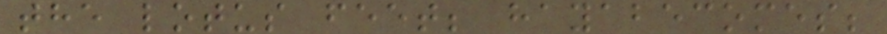the lotus feet; hayabecomes;
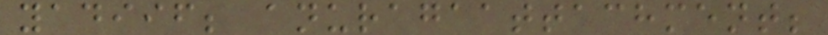yadiif; anuragaattachment;
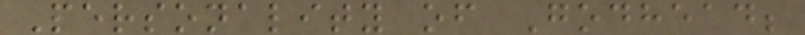Personality of Godhead;
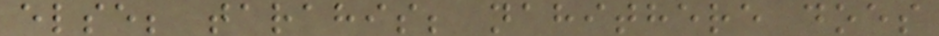else; tarahis; nahithere does
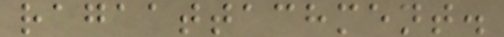ragaattachment.
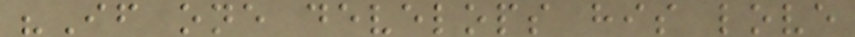"If one develops his love
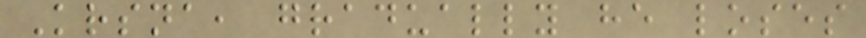Krsna, gradually he loses
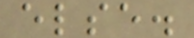else.
